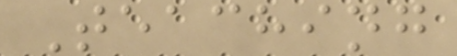Teaching
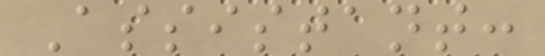Assistant:
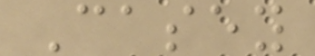Casey
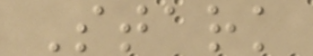Stark
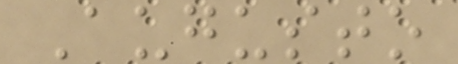Augusto
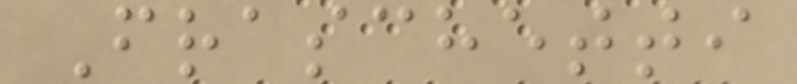Fraschetti
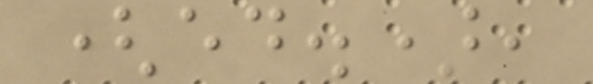(ed.),
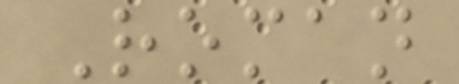Roman
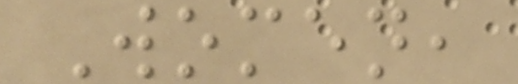Women,
